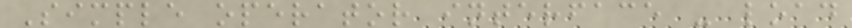Simple operator interface - load
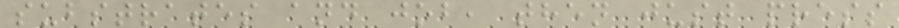substrates and job, then just press
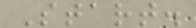Start.
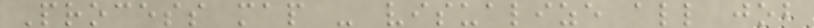Process map - visualize all job
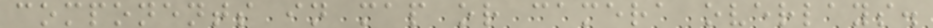components in map or camera overlays.
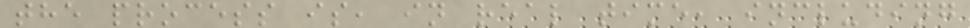the process is, in real time, including
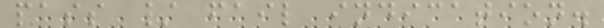pass / fail indication.
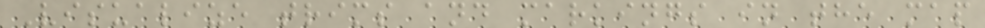Visualize trims and markings in the map
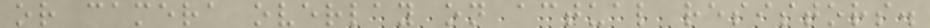or camera overlay on actual resistors.
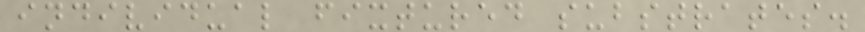individual fixtured substrates.
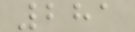281
